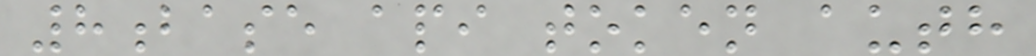8base api token auth
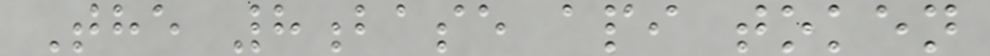The 8base api token
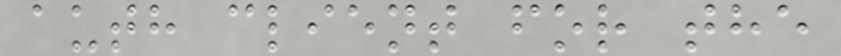auth client for the
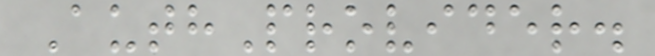AuthProvider.
